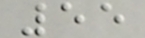55
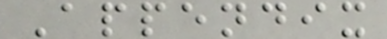Appendix
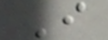I
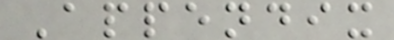Appendix
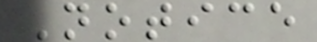Notice
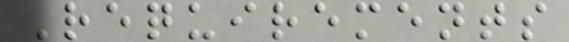Requirements
